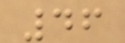46
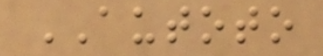AUTOTO
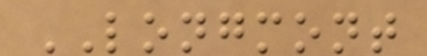LONGMONT
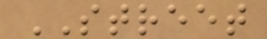STREET
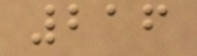216
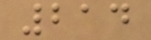214
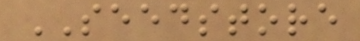SEEDSTORE
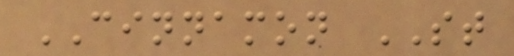CINNAMON ST
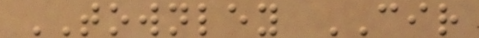TOWNLEY CIR
